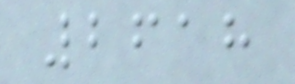2618
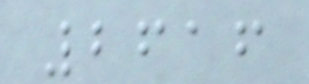2616
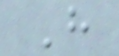H
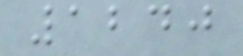1240
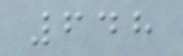648
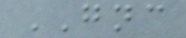GNC
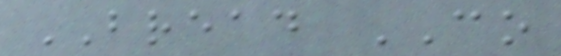BREAD CO
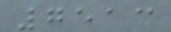7513
